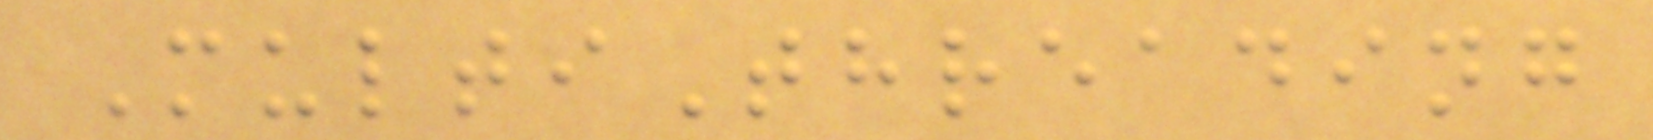MultiThreading
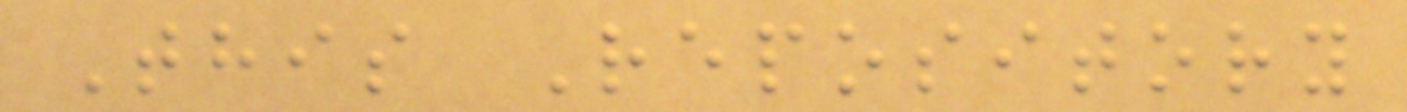This Repository
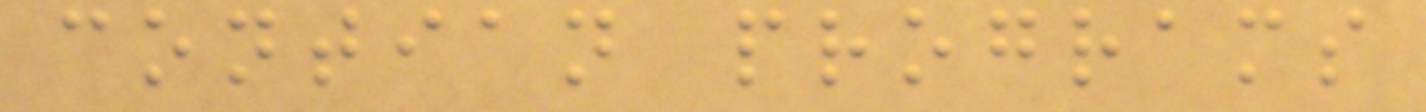contian programs
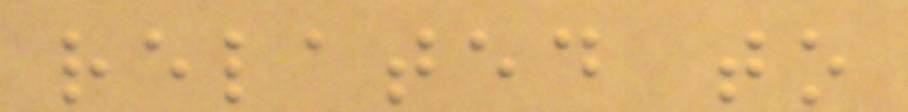related to
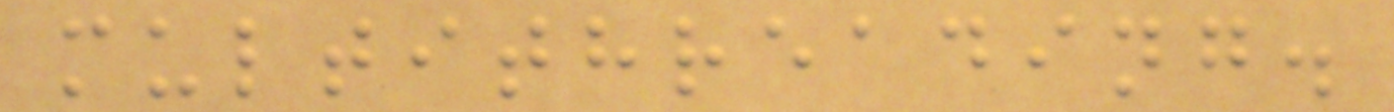multithreading.
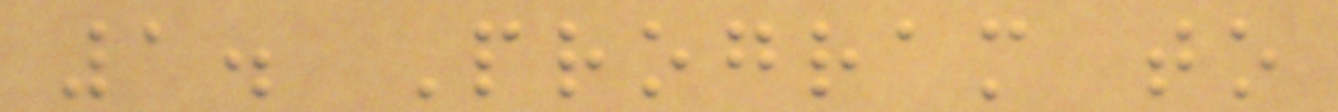1. Program to
